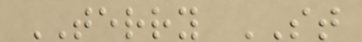TERRY ST
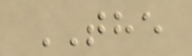THE
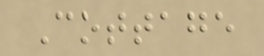Cottage
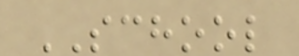SCHOOL
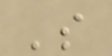's
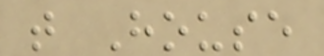t House
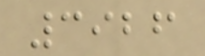3926
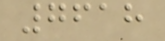7618
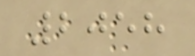2058
